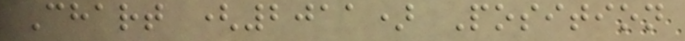Chart (2011) Position
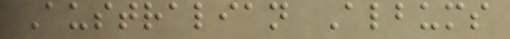Australian Albums
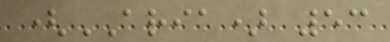(ARIA) 53
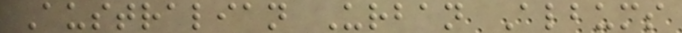Australian Urban Albums
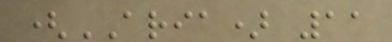(ARIA) 11
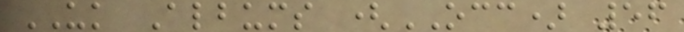UK Albums (OCC) 56
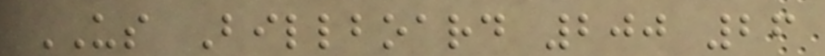US Billboard 200 26
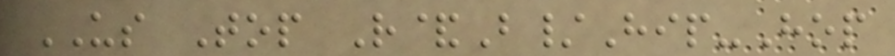US Top R&B/Hip-Hop
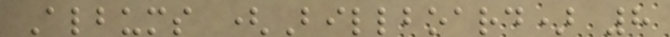Albums (Billboard) 8
